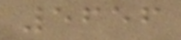5656
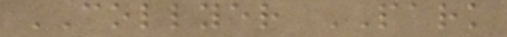COLLYER PARK
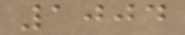1004
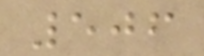506
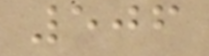506
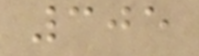305
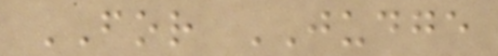FOR JUDGE
